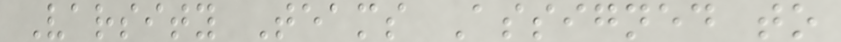Varsity Teams Assigned to
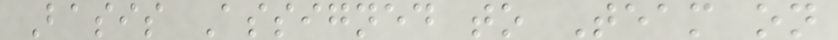Basis Assigned to Team on
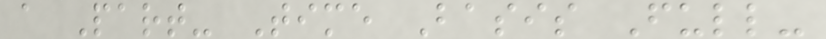a Part- Time Basis Full-
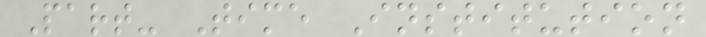Part- Time Institution
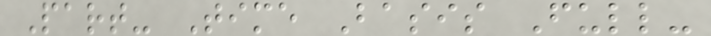Part- Time Basis Full-
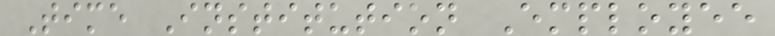Time Institution Employee
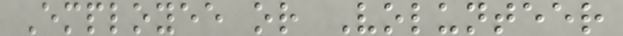Employee or Volunteer
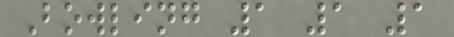Bowling 1 1 1
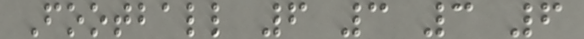Football 6 3 3 6
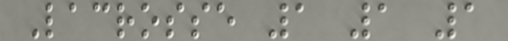Lacrosse 1 1 1
